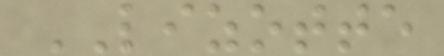LIZOTTE
